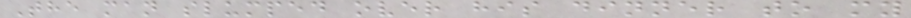The man slumped over his dinner to my
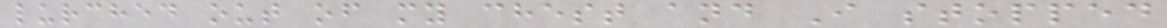lurched out of my chest and I stopped
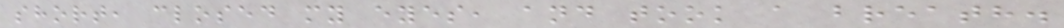short, closed my eyes, and took a breath.
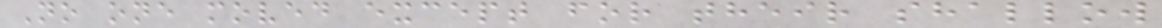No one moved except for their shallow
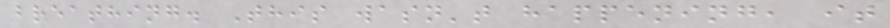breathing. This wasn't happening, it
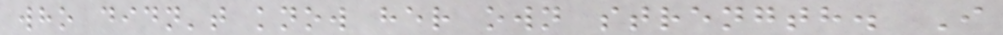who didn't know her own strength. I
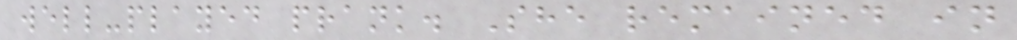well-played prank. She remained in
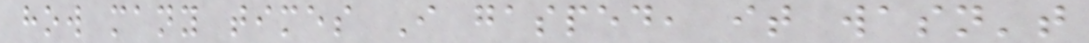how many times I gasped, it wasn't
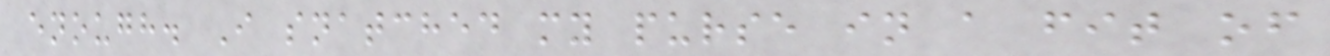enough. I snatched my purse in a fit of
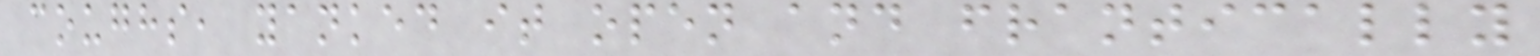coughs, yanked it open and frantically
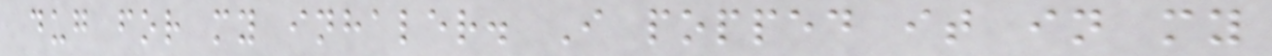dug for my inhaler. I popped it in my
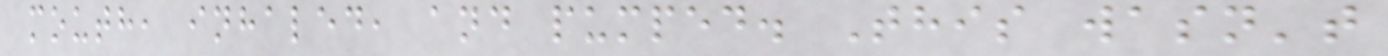mouth, inhaled, and pumped. This wasn't
